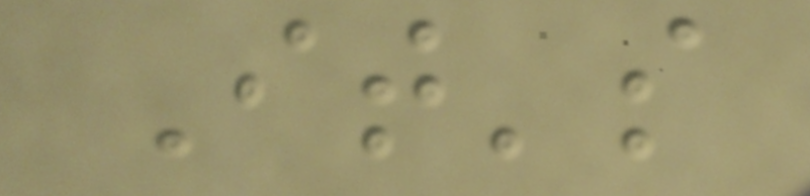It's
